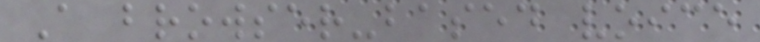A browser-based voice
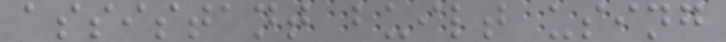assistant built using
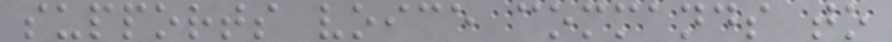supports voice commands to
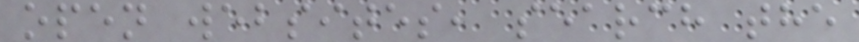open websites, search the
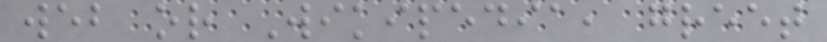web or Wikipedia, greet
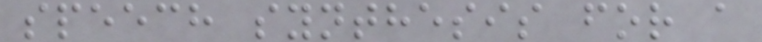speech synthesis for a
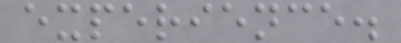experience.
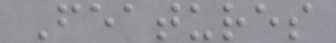Features
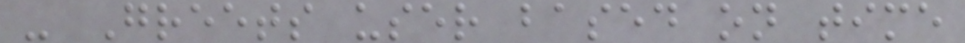- Greets user based on time
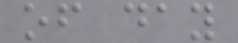of day
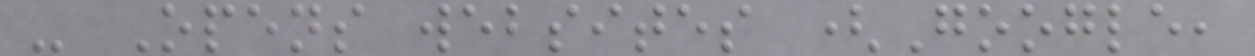- Opens websites (Google,
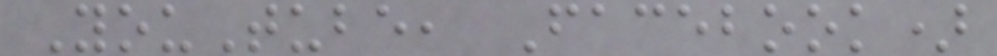YouTube, Facebook)
